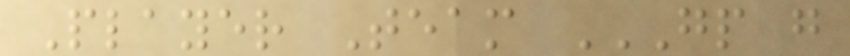Player Team GP G
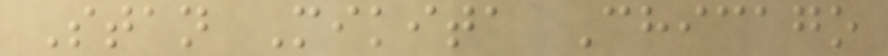Stan Mikita Chicago
